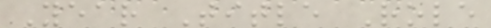Year Title Role
